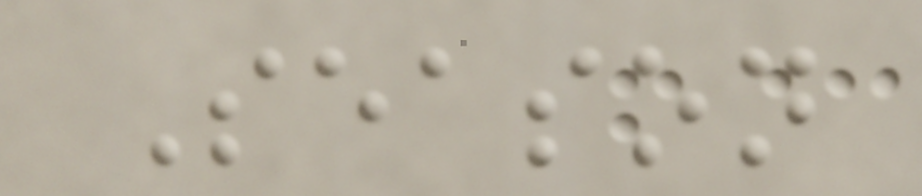Season
